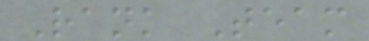Rank Team
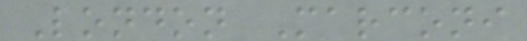London Marconi
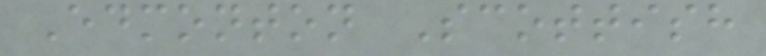Edmonton Scottish
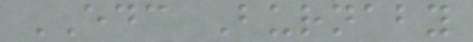EDC Burnaby
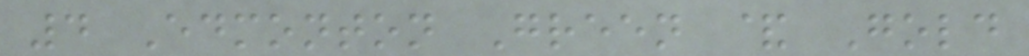4 Edmonton Green & Gold
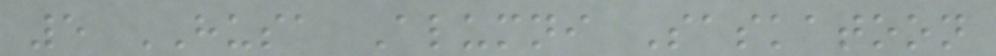5 HUSA Alumni Saskatoon
